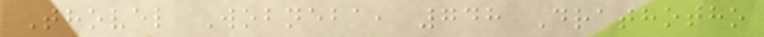Thovel Wobneba, 748 Drathotho
